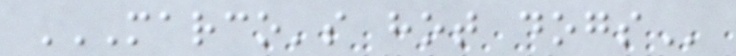MARCO'S HOT DOGS
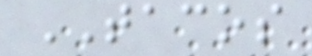TACOS
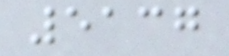5137
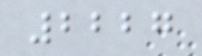2227
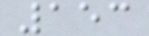153
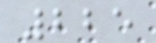225
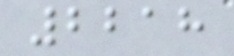2218
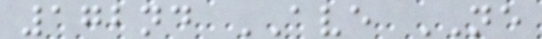172nd AVE NE
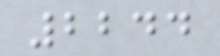2244
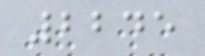2245
